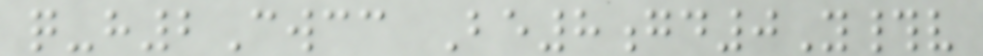q-h2Cwcc Be8gd0Y#v
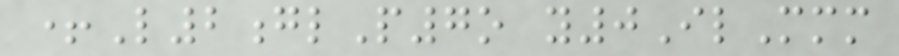+L2glP7o y0IlMmm
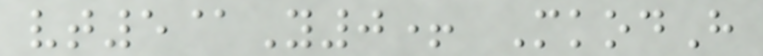vt5@Y0+ MkodH
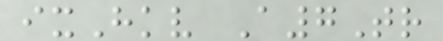ixHkv A7Tr
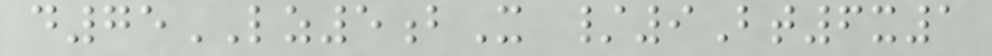d75LZ5bX /9Bt6x1
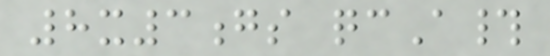8x3gs qcA#
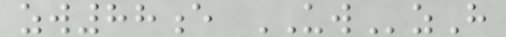zw88e UWzH
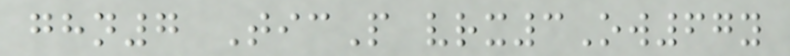ghn7 TicP vrx3Ow67y
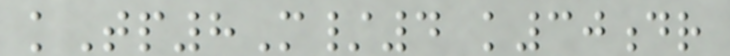kTp8M/4 k30dr
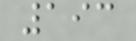193
